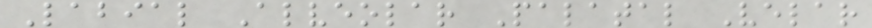Labial Alveolar Palatal Velar
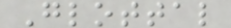Glottal
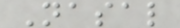Nasal
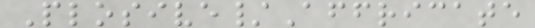Plosive/Affricate
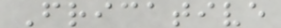Fricative
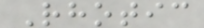Rhotic
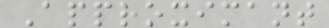Approximant
